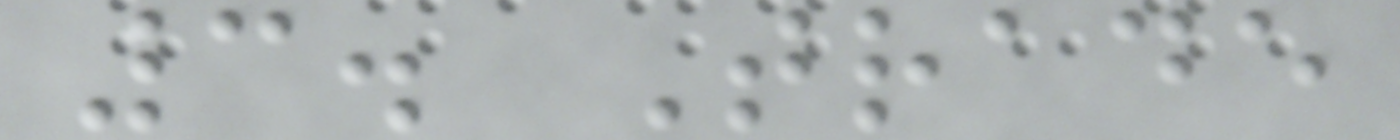3. Trade
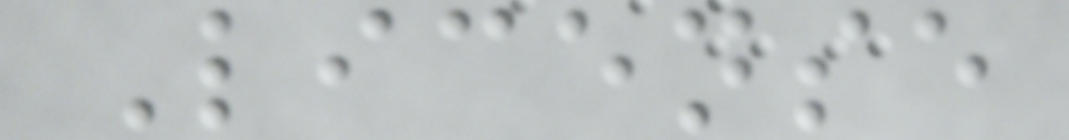License
